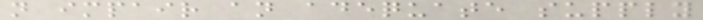not impair an adequate supply
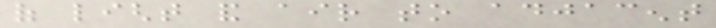of light and air to adjacent
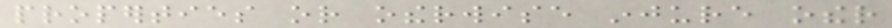properties or otherwise injure other
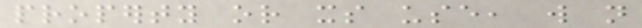property or its use, will not
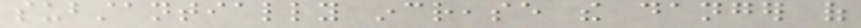substantially increase the danger of
